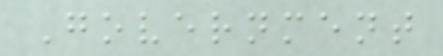Government
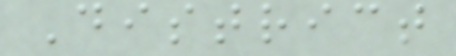District
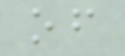of
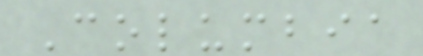Columbia
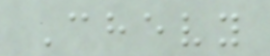Chevy
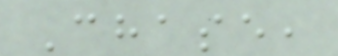Chase,
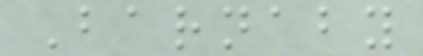Barnaby
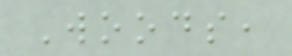Woods,
